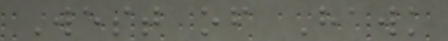West of Hawk
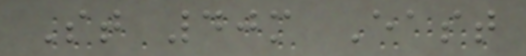St 40m East
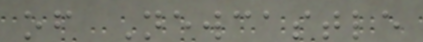of Newcastle
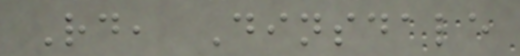Rd, Dinsdale
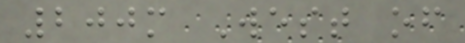200m West of
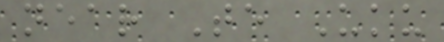near Te Uku
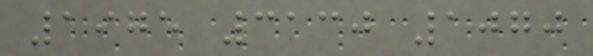1975 3130 1070
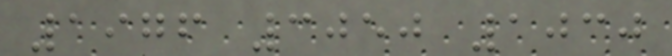1976 3050 1030
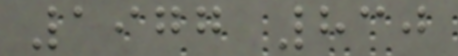1977 830
